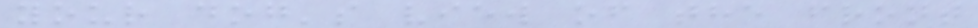your dog's view of the front
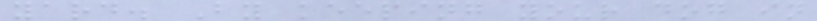yard. By keeping your dog in
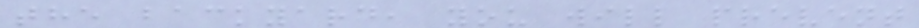the backyard, you will prevent
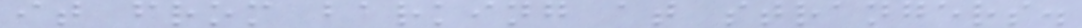it from barking at strangers.
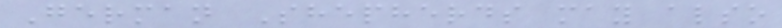German Shepherds may also
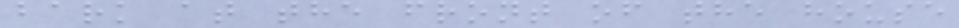bark at the front of the house
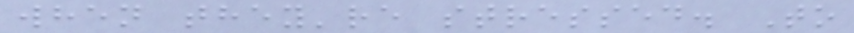when they're stressed. To
